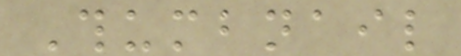Thumbnail
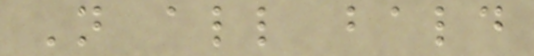Not all bald
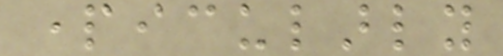particularly
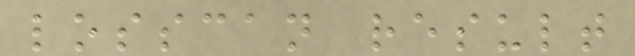losscan result
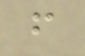from
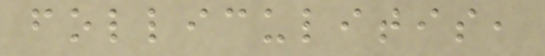folliculitis,
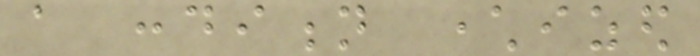a condition characterized
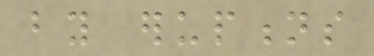by eruptions
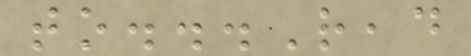to...Read
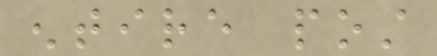entire post
